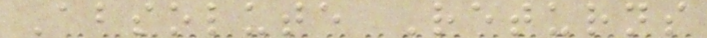Absolute Returns
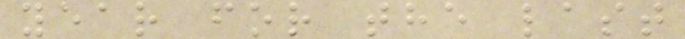year for the last
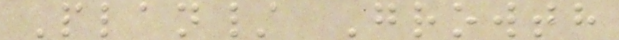Plan/ Growth
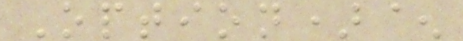Option)^
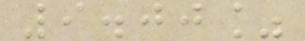9.00%
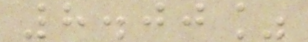8.00%
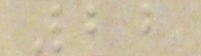22
